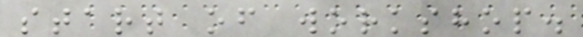start of workshop.
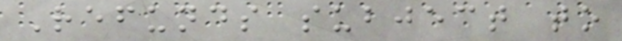Refunds subject to
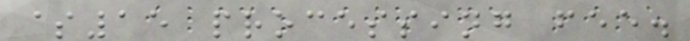$15 processing fee.
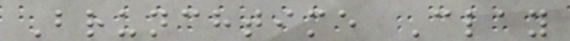Brunchtime Clay
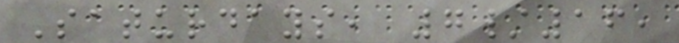Saturdays, 7/16,
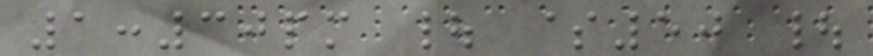1:30pm | $50 |
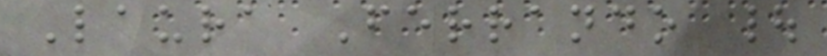Laura Ferrando |
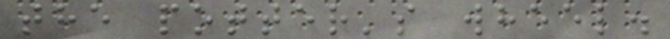the potter's wheel.
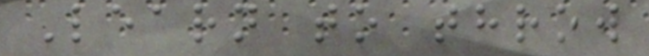Learn to throw
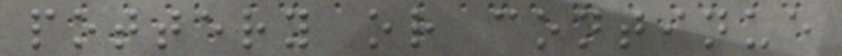pottery or continue
